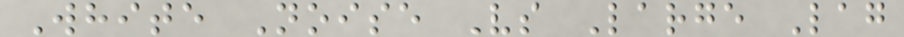White Noise Vs Large Lag
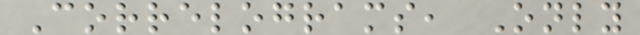Correlograms, Only
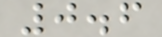0.6
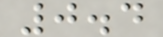0.4
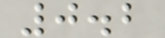0.2
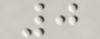0
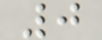0
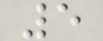5
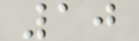10
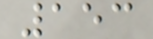153
